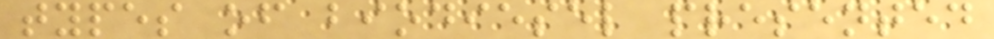types of biodiesel presented
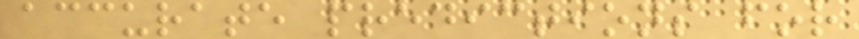accurate predictions for
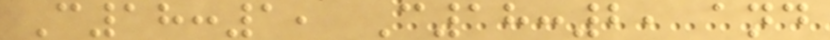C18:1, C18:2, and
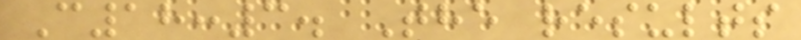C18:3. The results
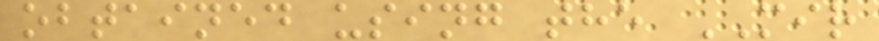obtained using the MIR
